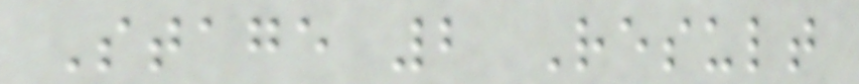Stage 2 Result
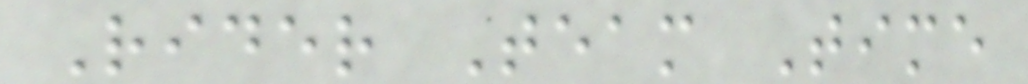Rider Team Time
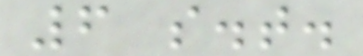6 s.t.
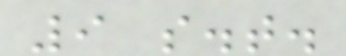9 s.t.
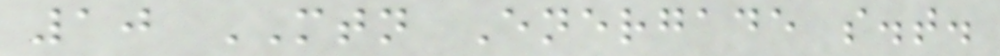10 MTN Energade s.t.
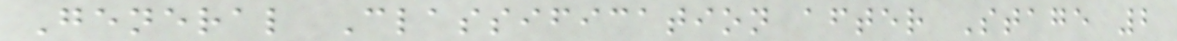General Classification after Stage 2
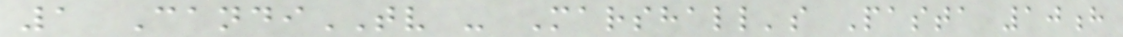1 CandiTV - Marshall's Pasta 10h
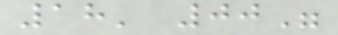18' 00"
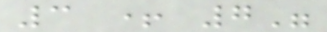3 + 7"
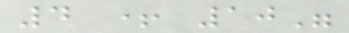4 + 10"
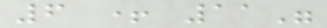6 + 11"
